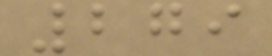279
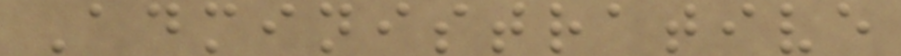Administrative
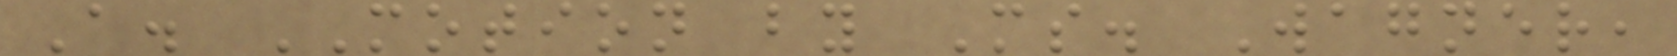A. MOTION by Ms. Wagner,
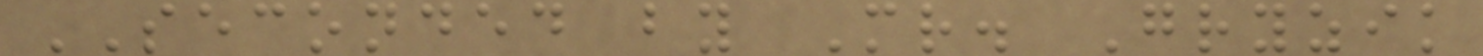SECONDED by Mr. Gryzik
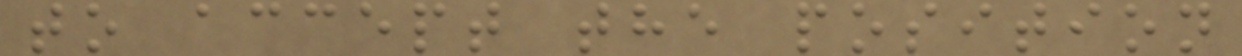to accept the position
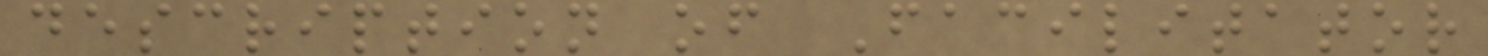description of Facilitator
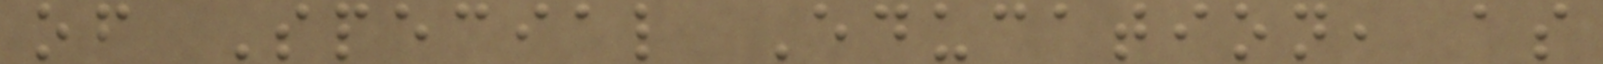of Special Education, as
